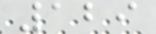129
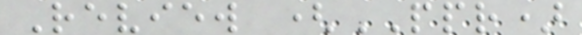Review (PPR)
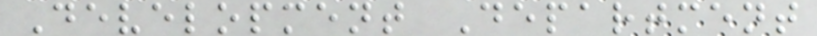Development Department
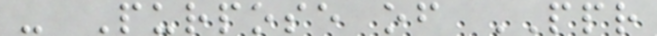- Purpose of PPR
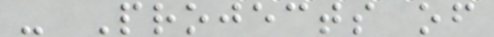- Projects of
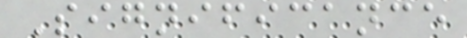Significance
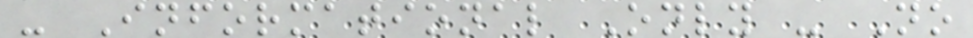- Informational Only - No
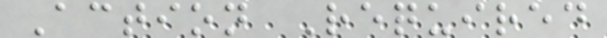Action Required
